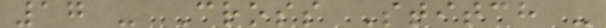17 - Cross Stitch -
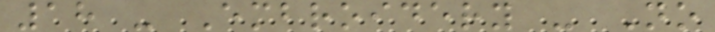18 - Embroidery - No
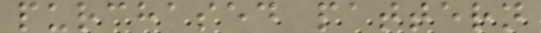purchased pattern
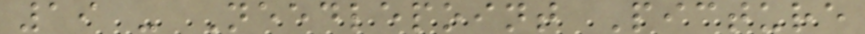19 - Needlepoint Picture
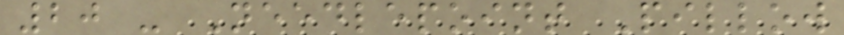20 - Needlepoint Pillow
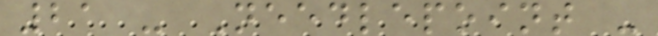21 - Needlepoint -
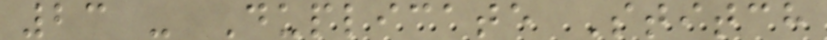23 - Duplicate Stitch
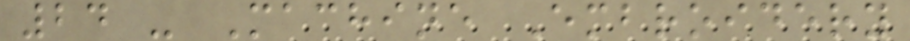24 - Machine Embroidery
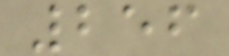256
